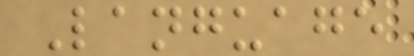Language
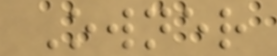Owner
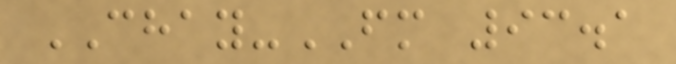CHAY-FM 93.1
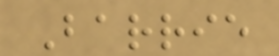Barrie
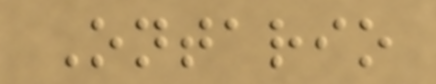Ontario
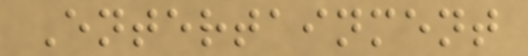Entertainment
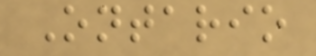Ontario
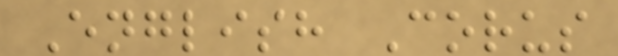English Corus
